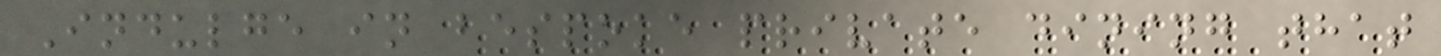Indulge in bespoke private dining that
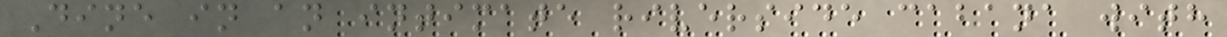Dine in an intimate riverside cabana with
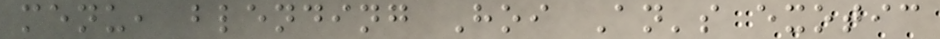menu, blending Hoi An's exotic
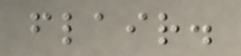flair.
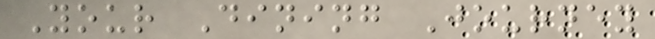Your Dining Journey
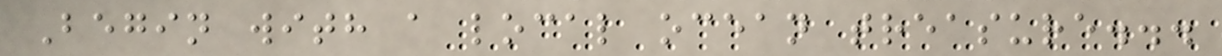Begin with a local ocean treasure...
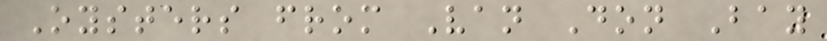Oysters from Van Don Bay
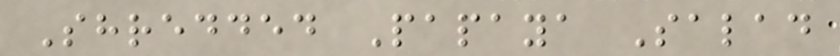Shredded Papaya Salad
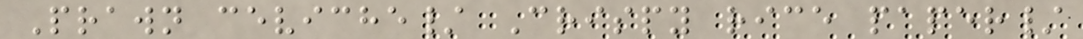Prawn ceviche/ Crispy rice paper/
